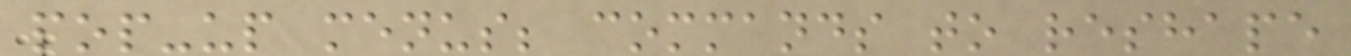pop-up menus; commands to reshape
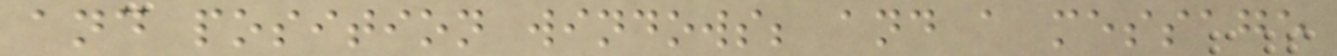and position windows; and a message
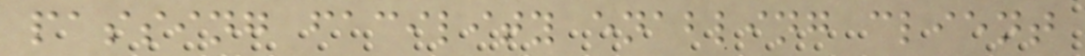passing facility enabling client
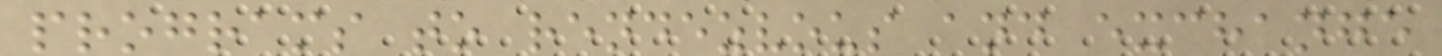programs to rendezvous and exchange
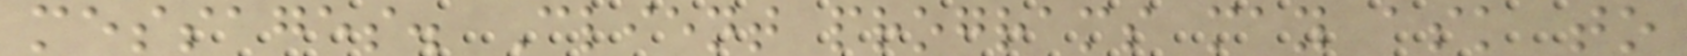messages. Client programs may ask to
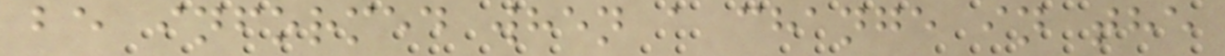be informed when a change in the
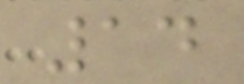14
